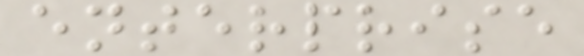enterprise
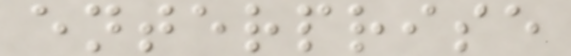enterprise
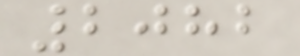2082
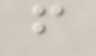f
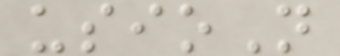usioN
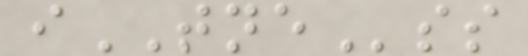iTNEss
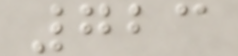723
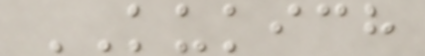KUKICH
